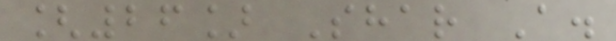[26] Shar A.
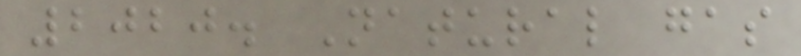2020. Natural gas
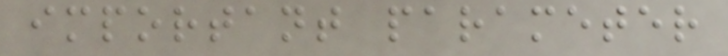important parameter
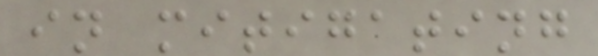in mitigating
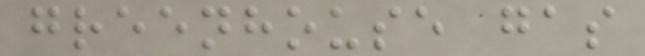greenhouse gas
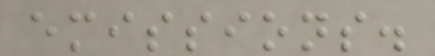emissions.
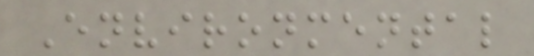Environmental
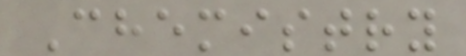Chemistry
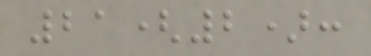21(2):
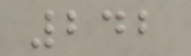242
